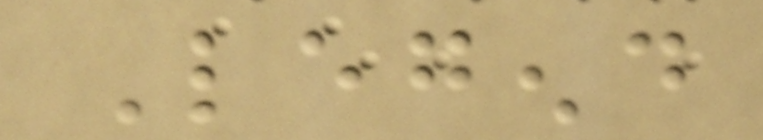Legend
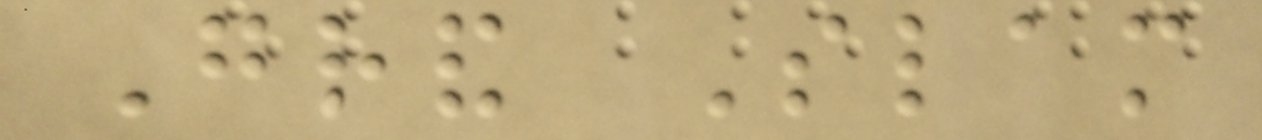Grand Slam
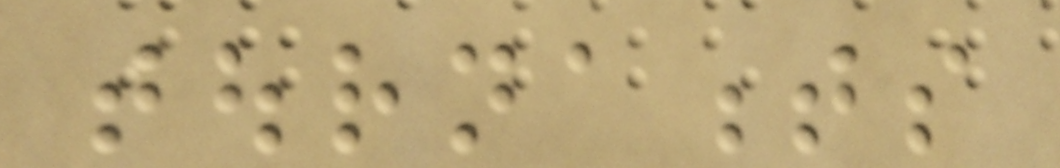tournaments
